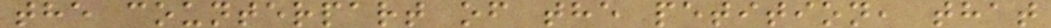the counterpart of the petition, that
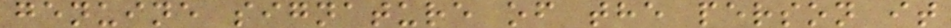genuine signature of the person it
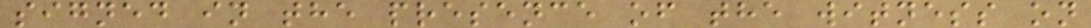signed in the presence of the witness on
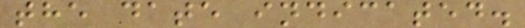the date indicated.
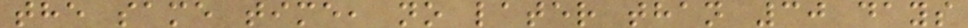the same time, no later than 30 days
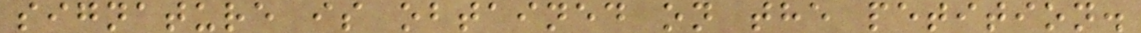signature is obtained on the petition.
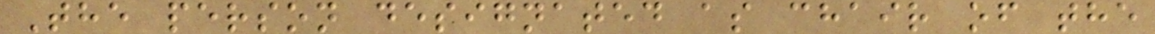The person designated as chair of the
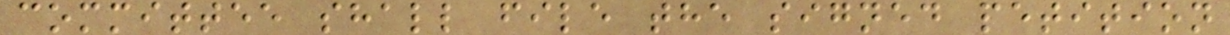committee shall file the signed petition
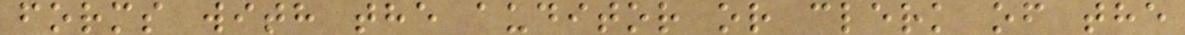forms with the auditor or clerk of the
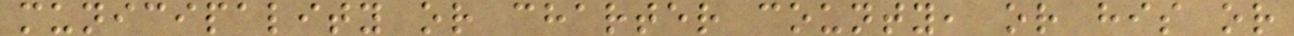municipality or charter county, or his or
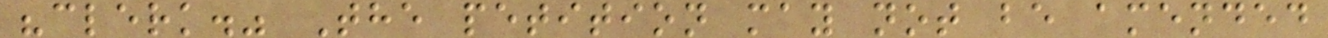"clerk." The petition may not be amended
